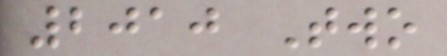2010 Two
